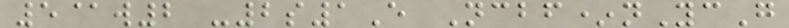5@w2 -2s1E Ncbf*nYcG
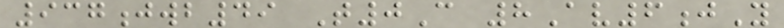937jwb49 T0C 8Av6jY
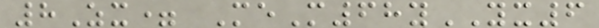8Zx= MeM68yYX6
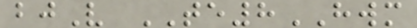bjV TE8HWM
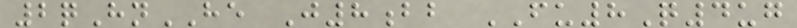2qHnHE J8bb FU8Q4ug
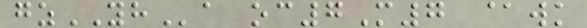gzYHa oc7M7 @wk
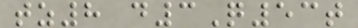tz8 d3Q53t
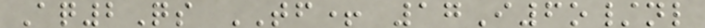Aq2Qs TF+ 17I6o/nl
